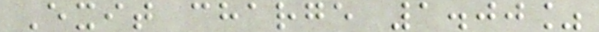Exit charge 1.00%
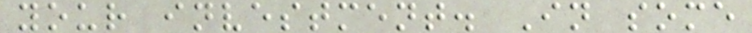your investment. In some
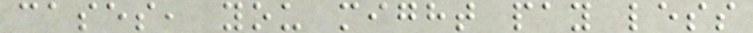cases, you might pay less
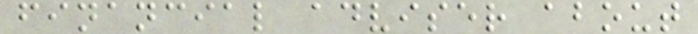financial adviser about
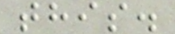this.
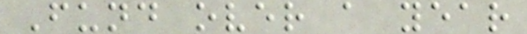Fund over a year
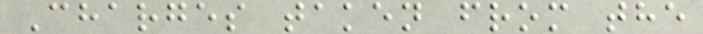Charges taken from the
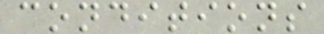conditions
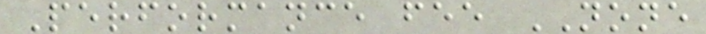Performance fee NONE
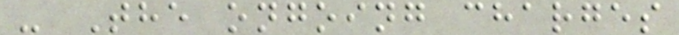- The ongoing charges
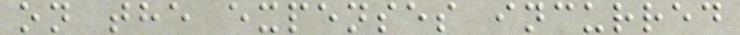on the expenses incurred
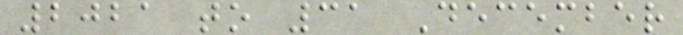2021 to 31 December
